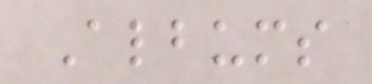Albums
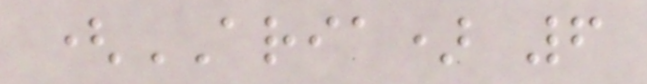(ARIA) 6
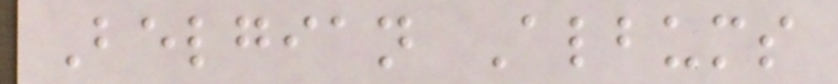Belgian Albums
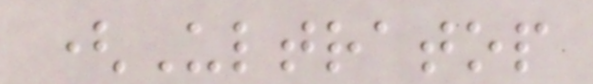(Ultratop
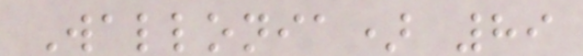Wallonia) 89
